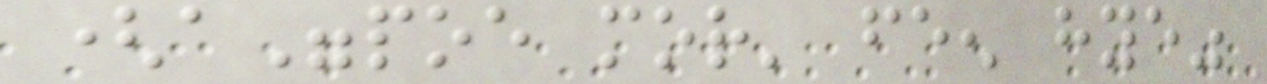(a"poe mor' feen hye"
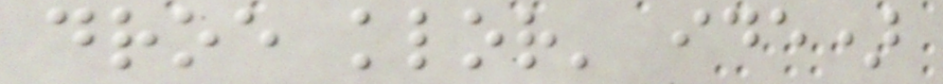droe klor' ide)
